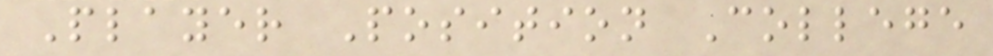Player Position College
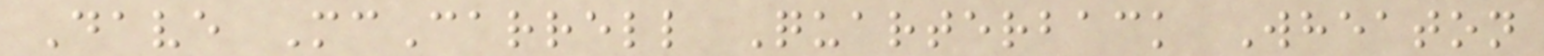Dave McCarrell Quarterback Wheaton
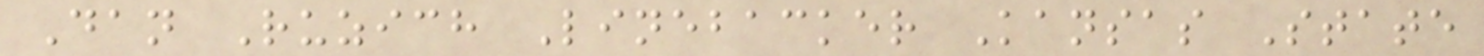Dan Ruzich Linebacker Kansas State
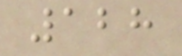128
